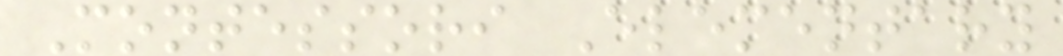Montessori Elementary
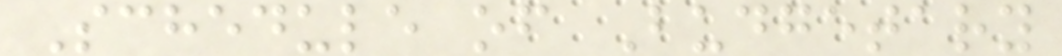Schedule of Budgetary
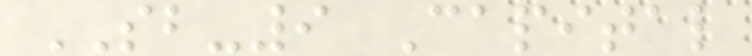SB-9 Capital
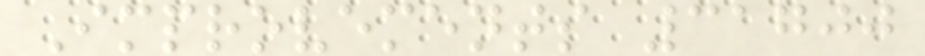Improvements 31700
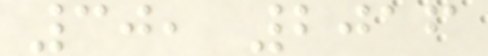30, 2016
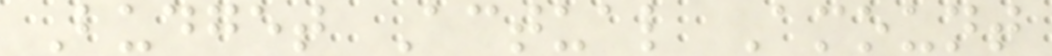Budget Actual Amount
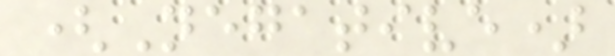(Negative)
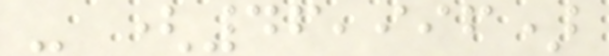- (46,996)
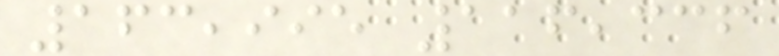163,995 116,336
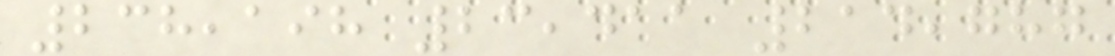238,198 23,411 214,787
